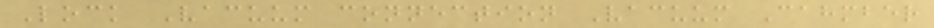Lock Vacuum connection Vacuum Cahmber
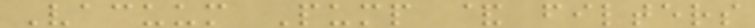Vacuum Pump & filters
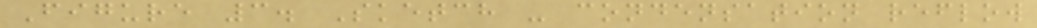Figure 3. Sketch - condensation reflow
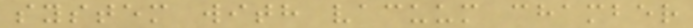system with vacuum chamber
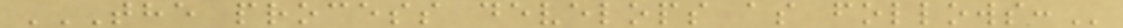THE PROCESS DEVELOPS AS FOLLOWS:
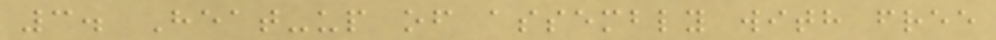3. Heat-up of assembly with free
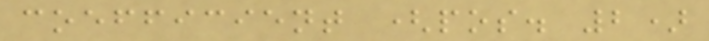coefficient (pos. 2)
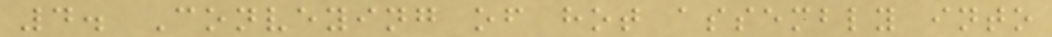4. Conveying of hot assembly into
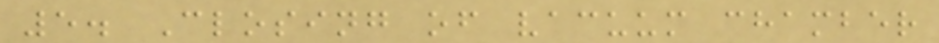5. Closing of vacuum chamber
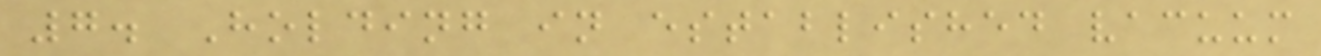7. Holding in established vacuum
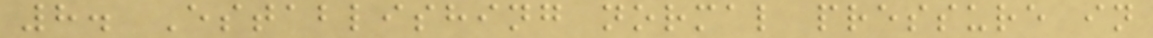8. Establishing normal pressure in
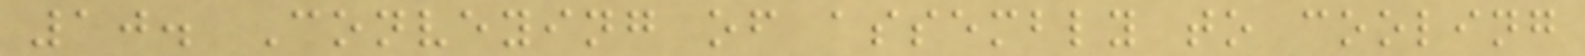10. Conveying of assembly to cooling
